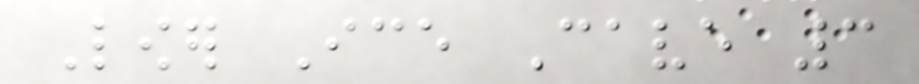Lower Ice Cave 3
